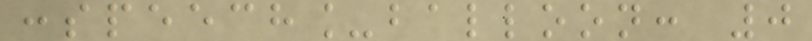:speech_balloon: 0
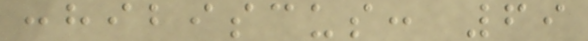:hibiscus: 69
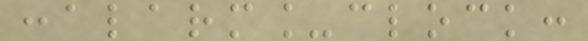:alarm_clock:
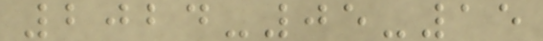2024-05-15
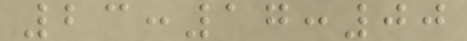23:17:00
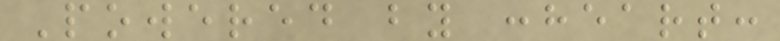Powered by :heart:
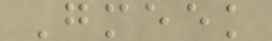Gmeek
